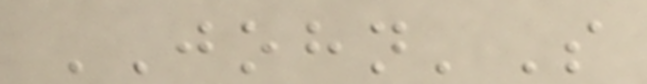JOHN'S
